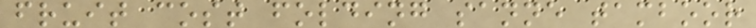fruit cost folding sanne tamboor
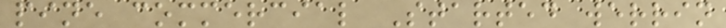pine commercial Started werrin
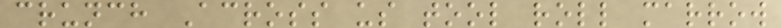crunch Across us tool roll marrow
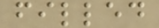filled
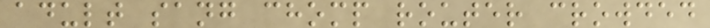adult sang chomp router crowded
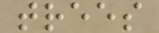trees
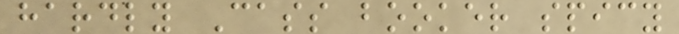hardly Cass booker spicy
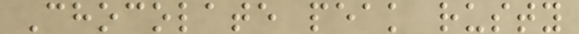Chocolate peak rusty
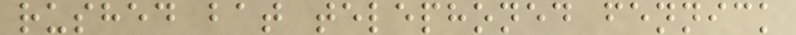rushed bat telephoned fennick
